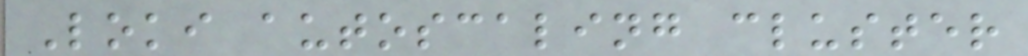Loki autoscaling cluster
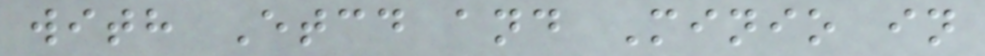with Etcd and Minio in
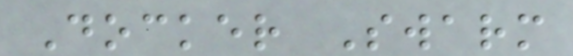Docker Swarm
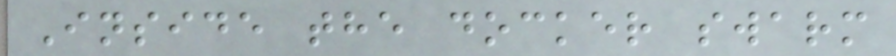Inside the docker swarm
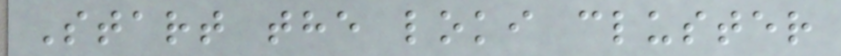Start the loki cluster
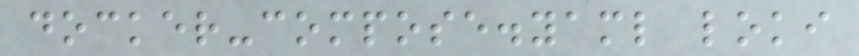docker-compose.yaml loki
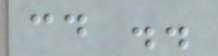cd ..
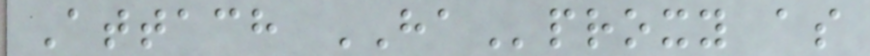Attach HAproxy as
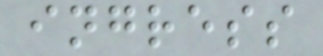ingress
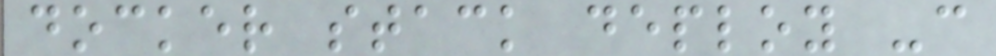docker stack deploy -c
